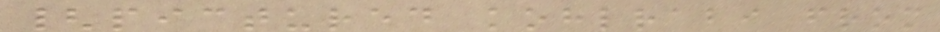{pictured kohlrabi from
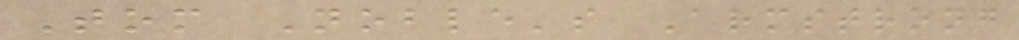Tom Noble's Armstrong
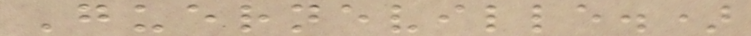Guerneville.)
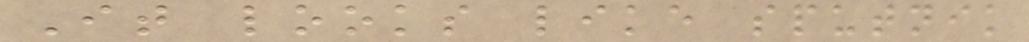It looks like sputnik
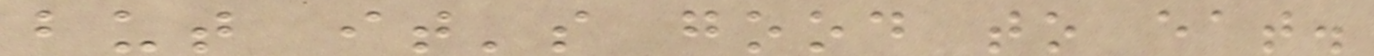but it's good to eat.
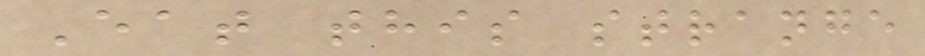Eat this strange
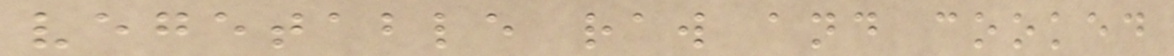vegetable raw and cooked
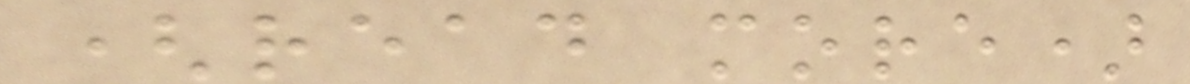(read more)
